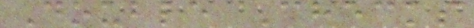Double Checks
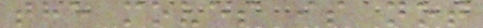the moves is not
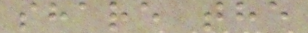share the
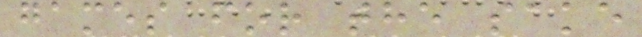games for the sake
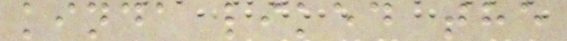kinda liked the
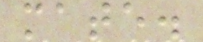mate.
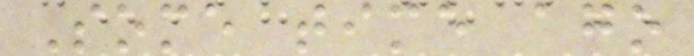Some time ago
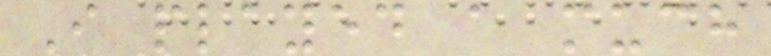I played a much
